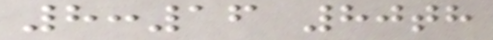8:16 80th
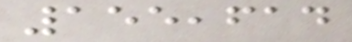155,614
